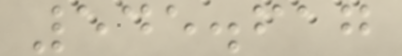545.617
